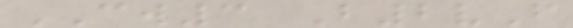CW3 B2vF
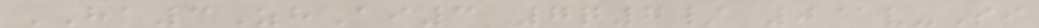HA3ZhAi3 7q7/ 0@v-Si
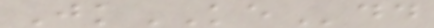JkKEdd
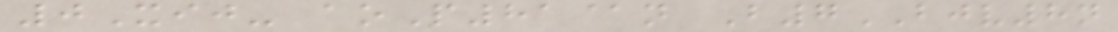0Xij- aoP81@n B7BJV8n
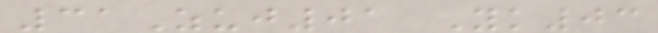31Zuj01 Yk03
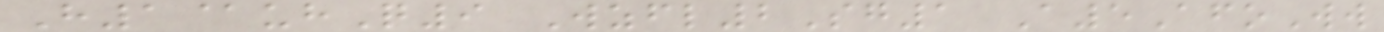H1@uhQ9 Wzfl2Sg1 A5AfoWw
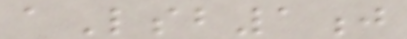aLsb1j
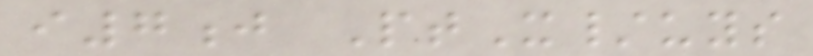i7j PtX/uys
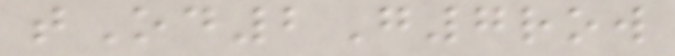tOd2G7row
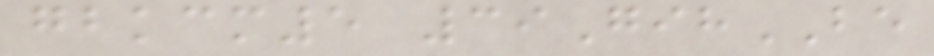gbkcm5 39GihBE
